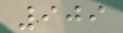909
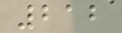212
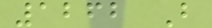1262 B
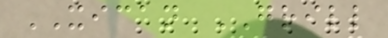XICAN GRILL
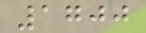1700
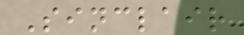Sinclair
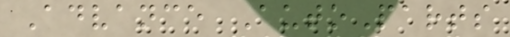Advance AutoParts
